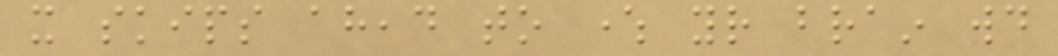it skips ahead to where your brain would
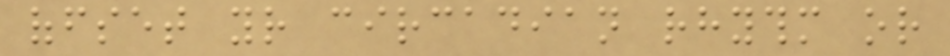offset your circadian rhythm or
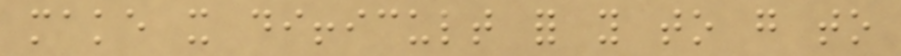make it difficult for you to go to
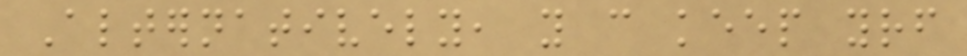Alternatively, you can keep yourself
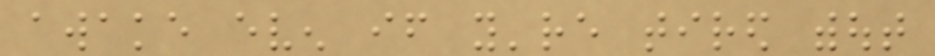awake even if you're tired without
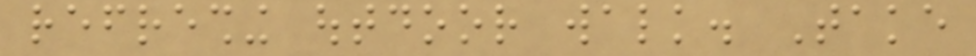refreshing outdoor walk. Take
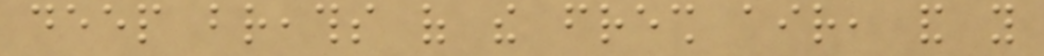deep breaths of the fresh air, and you
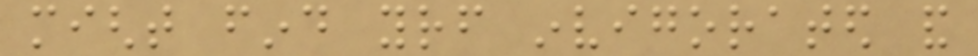might find yourself invigorated and
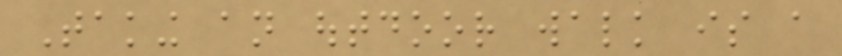Taking an outdoor walk is a
